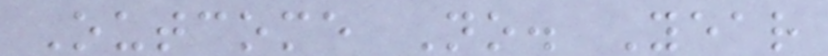Outcome No. Year
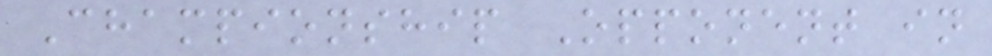Championship Opponent in
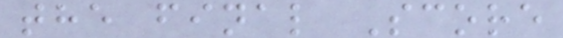the final Score
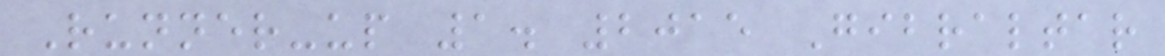Runner-up 1. 2015 Gibraltar
